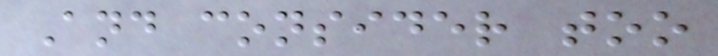And consider too
